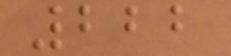222
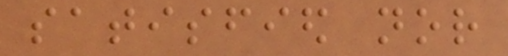satisfied nor
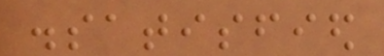dissatisfied
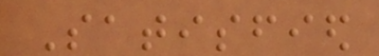Satisfied
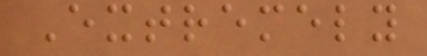Extremely
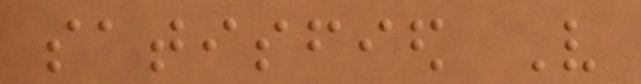satisfied Very
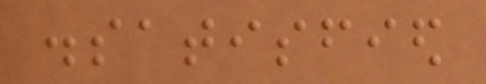dissatisfied
